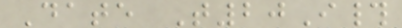Date T20I#
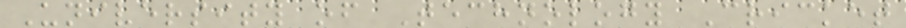University of Technology Cricket
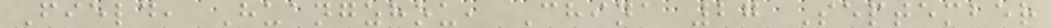Field, Huangzhou, China 27 September
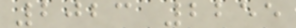2023 2255
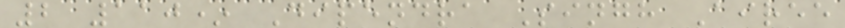2 110* Dipendra Singh Airee
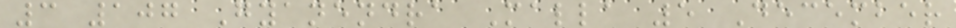3 107 Gyanendra Malla 5 December
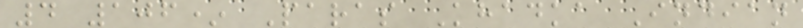4 106* Paras Khadka Indian
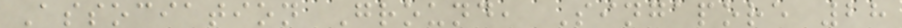Association Ground, Singapore 28
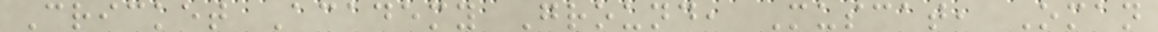Cricket Academy Ground, Muscat, Oman
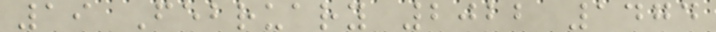19 February 2022 1474
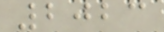2023
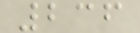236
